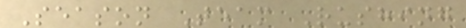Season Team Rushing
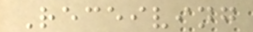Receiving
